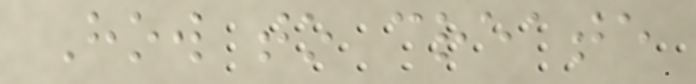How to create
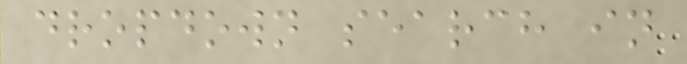dropdown search in
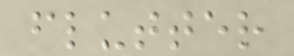flutter
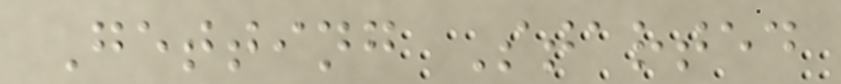Getting Started
